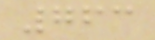763
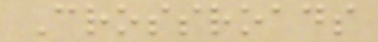Crossroads
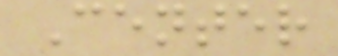Center
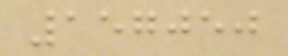157050
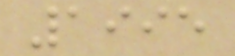1995
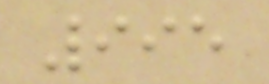995
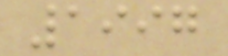1997
